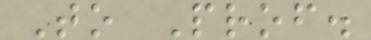To Prof.
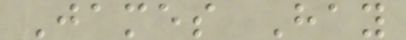James Hay
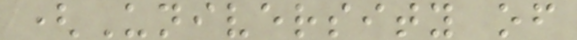(University of
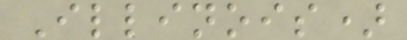Illinois)
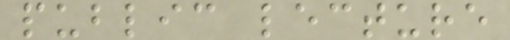public lecture
